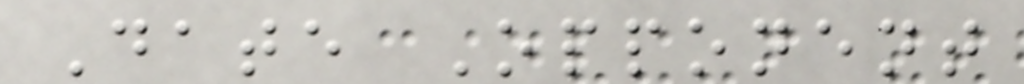Date Opponent
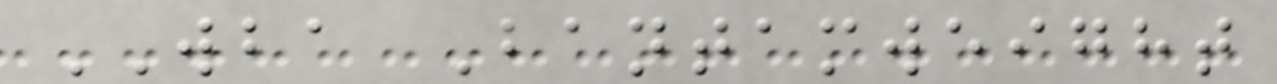WBA Bantamweight
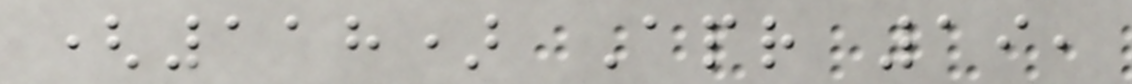(118) Apr 19,
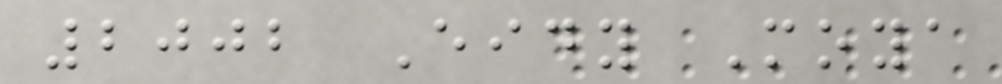2002 Eidy Moya
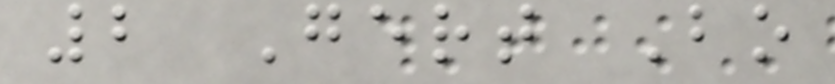2 Gert Bo
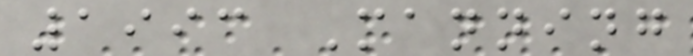1993 Manning
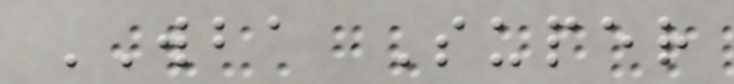WBA Super
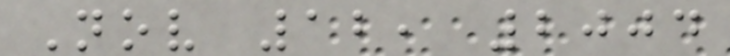Nov 12, 2004
